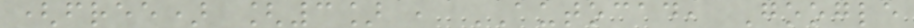(free) [3] , AUTOCAD, Google
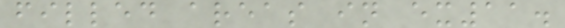filled areas in ex11.
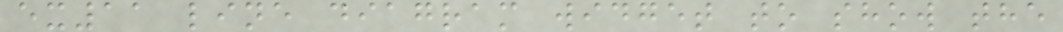ex11 line diagram widget to show the
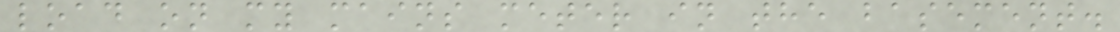load on my mains meter in the basement.
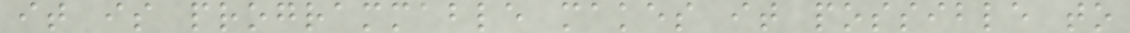it is programmable makes it possible to
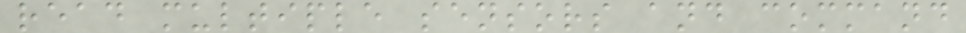read multiple sensors and command
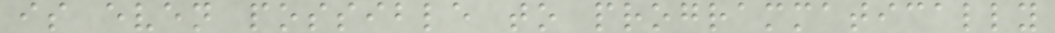is even possible to programmatically
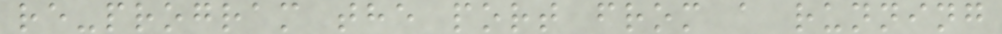re-program the port from a running
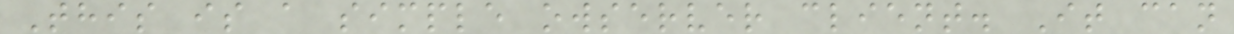This is a simple owserver client. It can
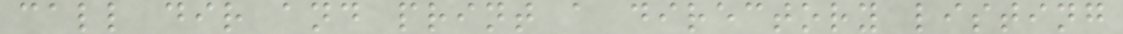call dir and print a directory listing
